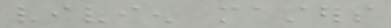vivien masters
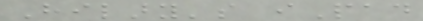Hilary's iPad
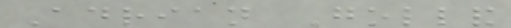Adrian Golland
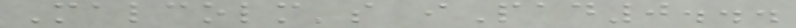Malcolm's iPad0...
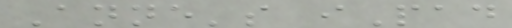Anne's iPad
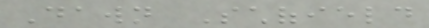Dawn Schofield
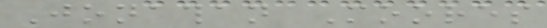Jonathan Moores
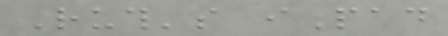Ruth's iPad
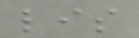lis
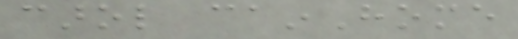carol cainHome
